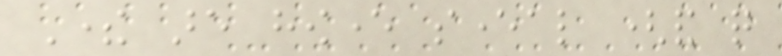There are however several (and quite
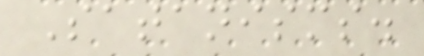Satanisms.
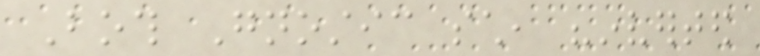Both Gnostic such, "inverted
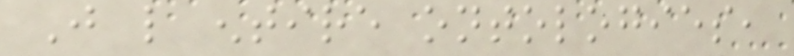Just like entire ontologies,
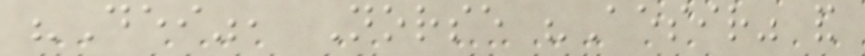"Dei", Norse "Aesir" and
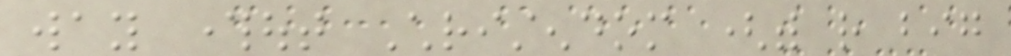way throughout Christendom (with rather big
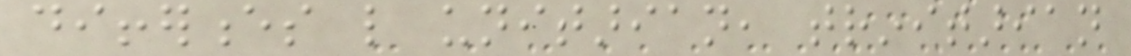differences like unitarian, trinitarian
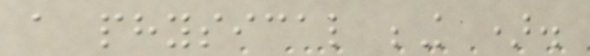a physical being ).
